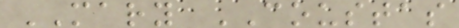MARY COUSTAS
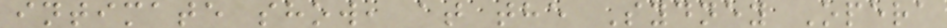intimate show, at the Sydney Opera
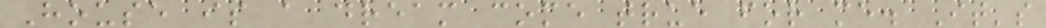House is a dream come true for me. It's
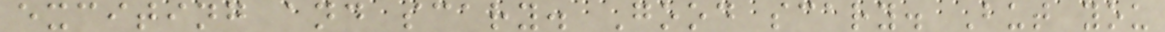exciting and scary. Good scary. But you
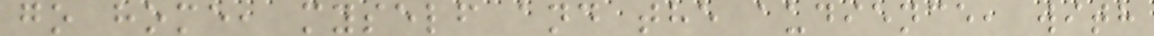go home, myself and the audience, with
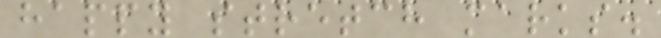happy stretch marks.
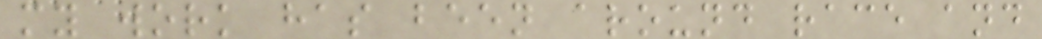my work has been around race and
